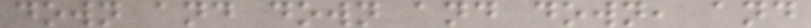down and down and down, and
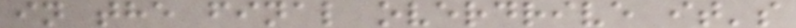in the final overdrive it's
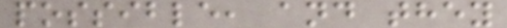possible, and they
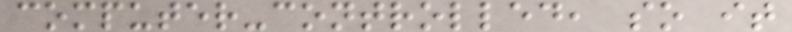computer-controlled, so it
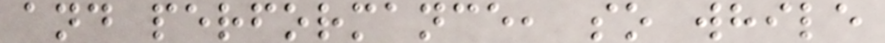and performance, so while
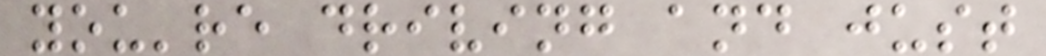you're driving and just
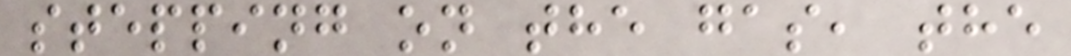stepping on the gas, the
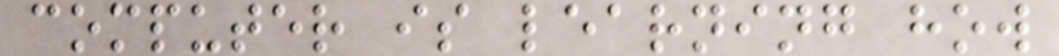computer is learning how
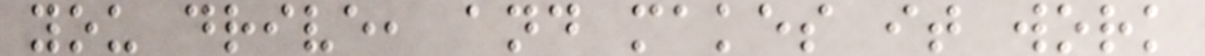you drive, and makes it work
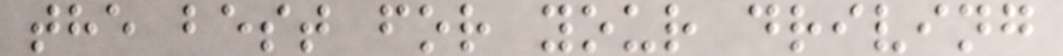the best for your driving
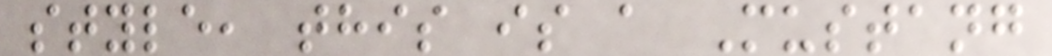style, this is a Mustang
